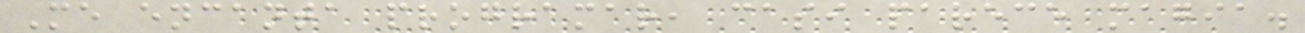Me encanta programar, casi parece magia.
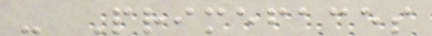- Primefaces
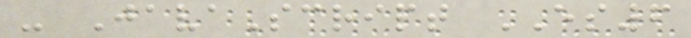- JavaScript ES6
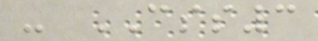- CSS3
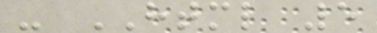- HTML 5
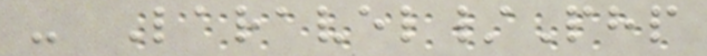- Laravel/Php
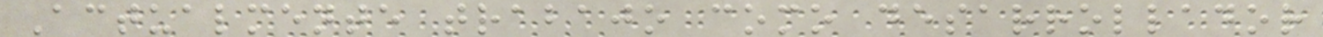Actualmente trabajo como desarrollador
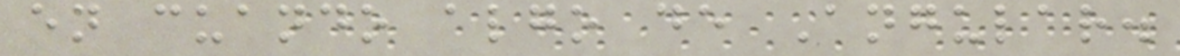en cuando algo de Angular.
